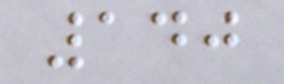140
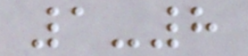1-8
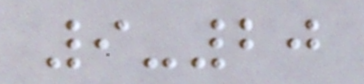9-20
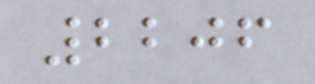2206
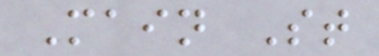Main St
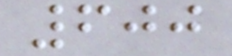600
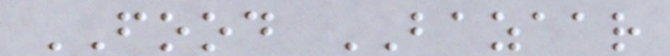FOOD BAZAAR
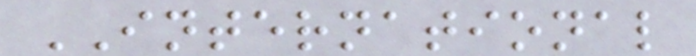INTERNATIONAL
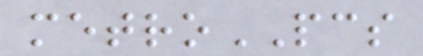metroPCS
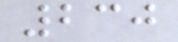230
